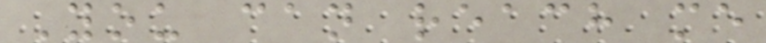You can reach me
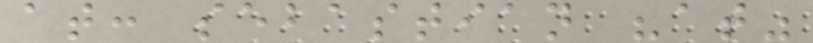at: sebastian "at"
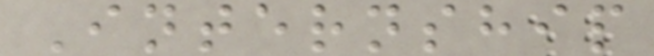Internship
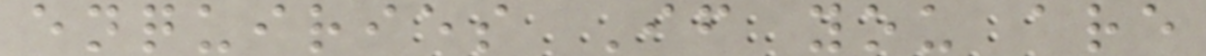enquiries If you are
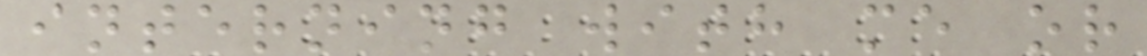interning with me or
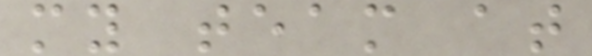my team at
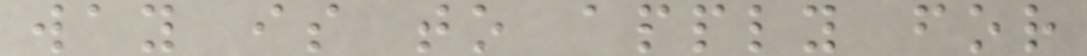way is to apply for
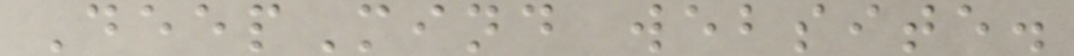DeepMind website.
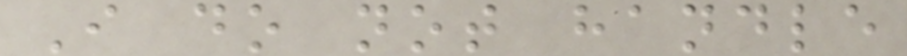I do not handle
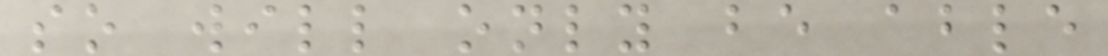so will only be able
